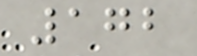172
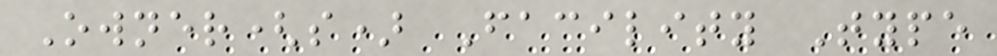Owner(s) Facility Type
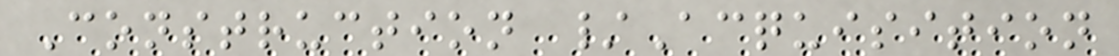Construction /Acquisition
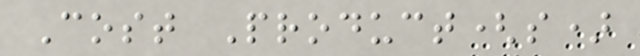Cost Product(s)
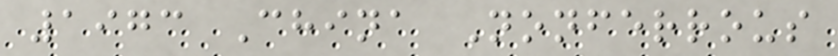1973 China Nonferrous
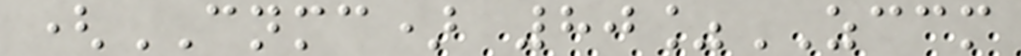(CNMC) 80%ZCCM
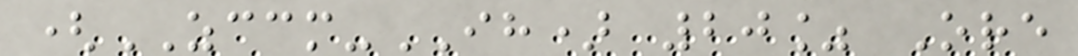(ZCCM-IH) 20% Ore
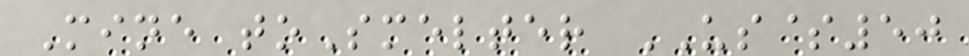Mine toSmelter US$50
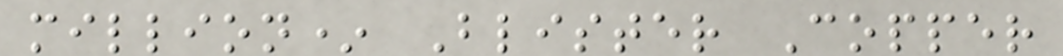million* Blister Copper
